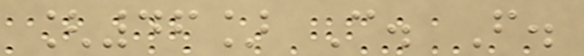[46] C. F.
